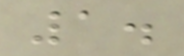1.
